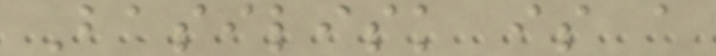Basilisk is a
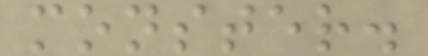monster.
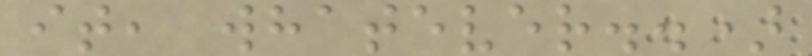it, whatever..)
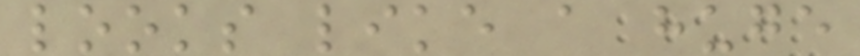looks like a huge
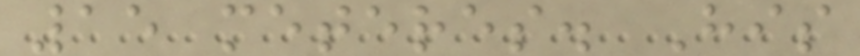15 meteres. His
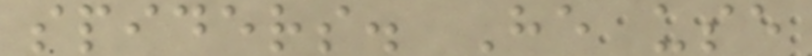spiders. He use
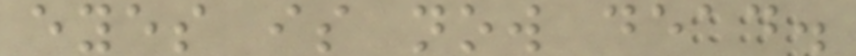eyes is now dead.
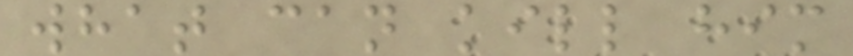what can kill him
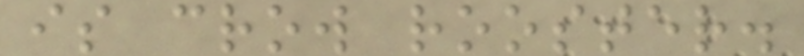is crow rooster.
